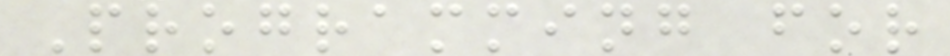Programming for
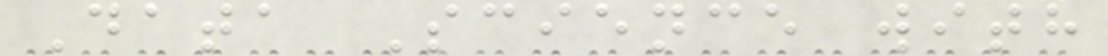Data Science with
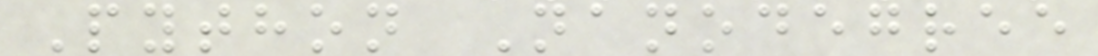Python Nanodegree
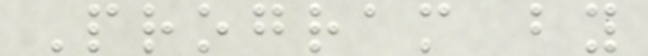Program by
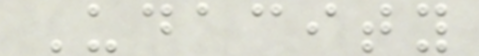Udacity
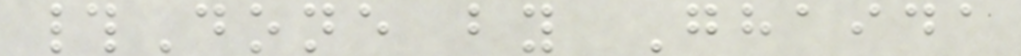#Done by Ghaida
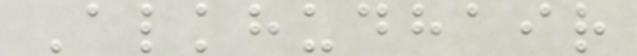Alkhudhair
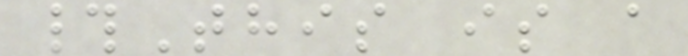#This is a
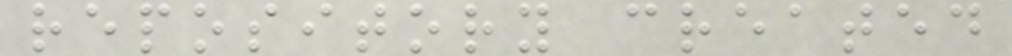repository created
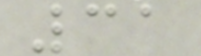31
